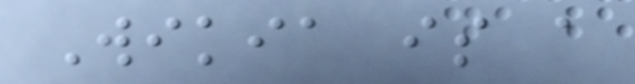Wikia is a
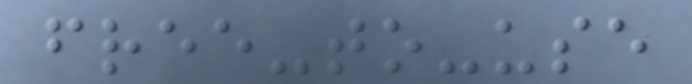free-to-use
